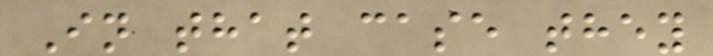In that case they
